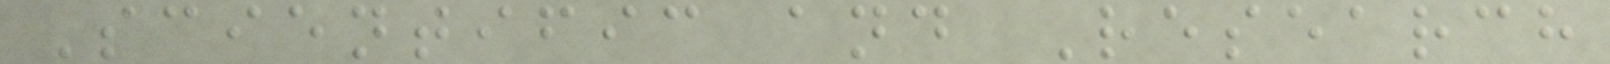Scientific and Research
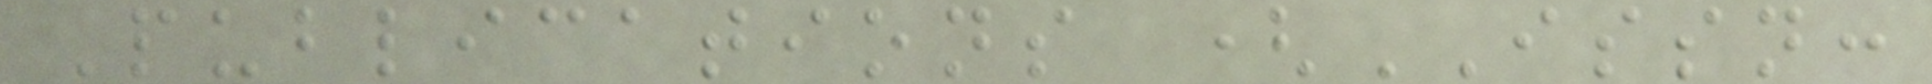Publications (ISSN:
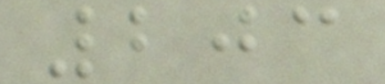203
